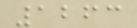1263
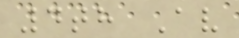4th Av
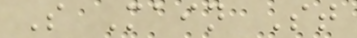S Main St
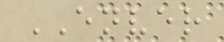ENVER
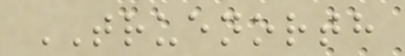TRUENORTH
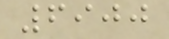6900
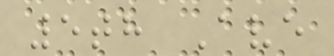5th Ave
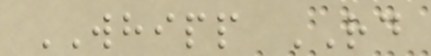WHIPP RD
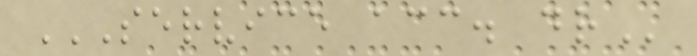SERVICE ACC. DR
